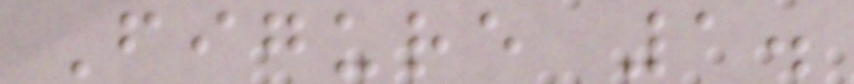Figure 1.
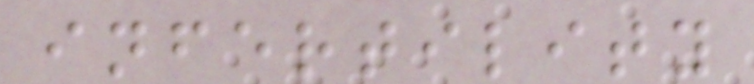infertility
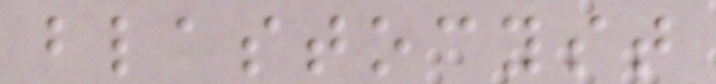blastocyst
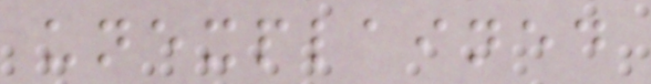unexplained
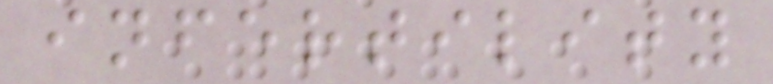infertility
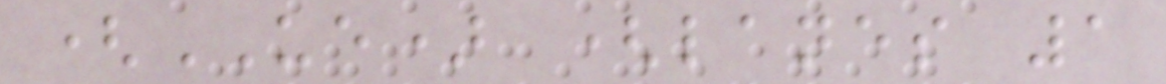(UE) (lanes 1
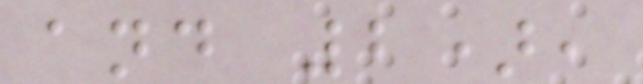and 2),
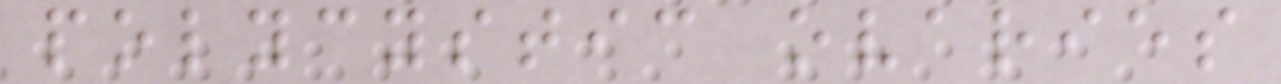polycystic ovaries
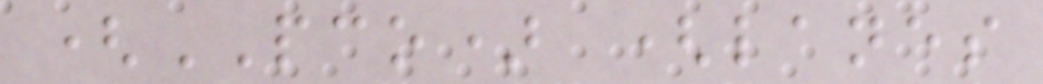(PCO) (lanes
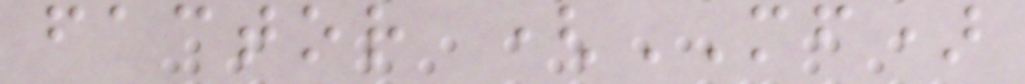factor (MF)
